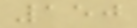150
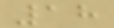18
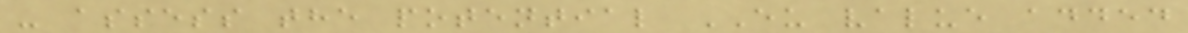- assess the potential EU value added
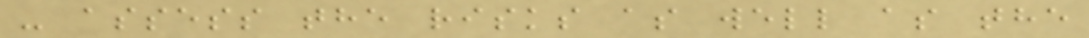- assess the risks as well as the
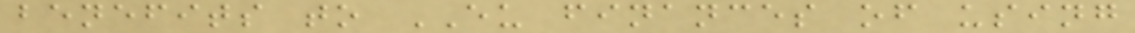benefits to EU finances of using
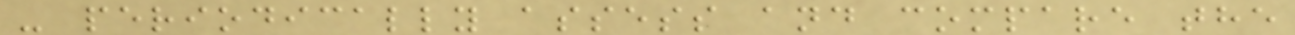- periodically assess and compare the
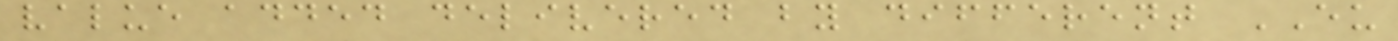value added delivered by different EU
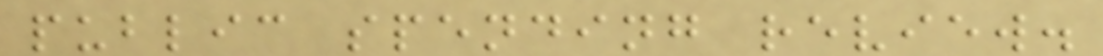public spending review.
